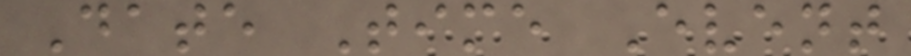Date Time Event
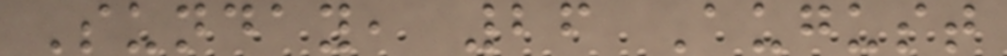Sunday, 26 August
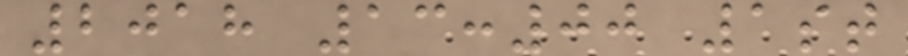2018 13:00 1st
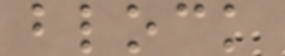block
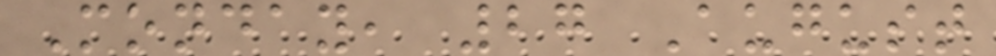Monday, 27 August
